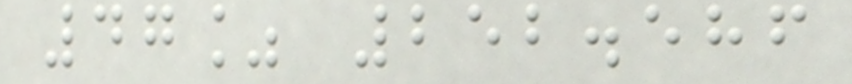47% 252.586
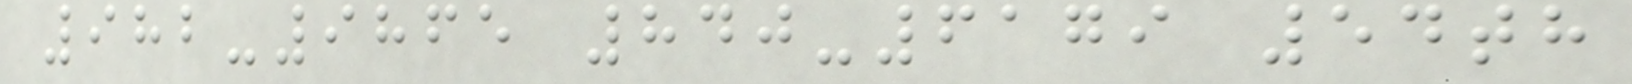982-9865 840-6179 54th
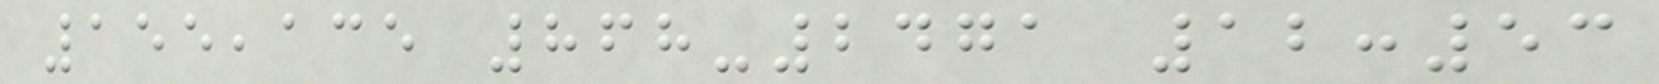155,135 868-2471 12:53
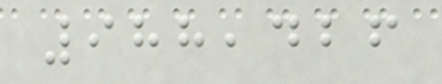988,426
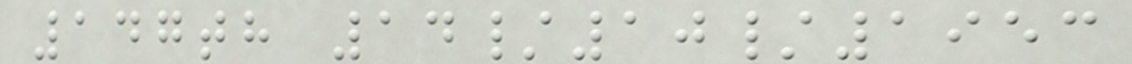147th 14/10/1953
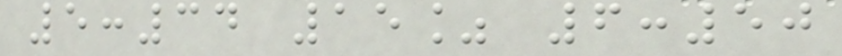5:34 15% 6:50
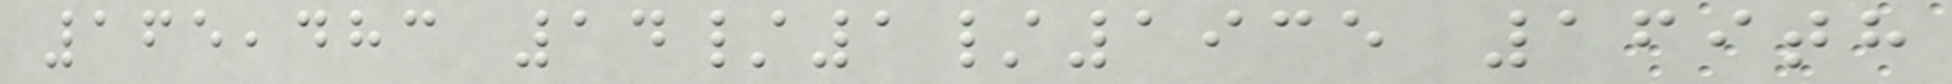165,483 14/1/1935 169th
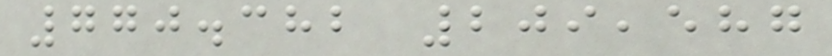770.382 209,587
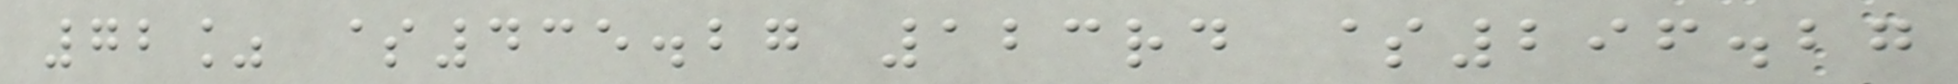72% $435.27 123rd $296.27
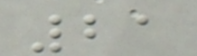21
